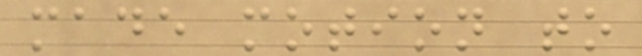made motion to
